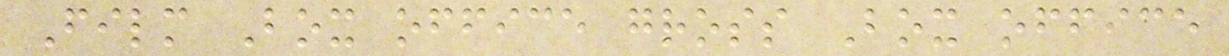Film Box office gross Box office
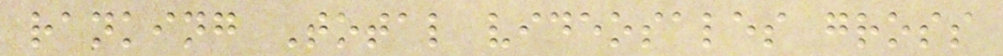ranking Total videosales gross
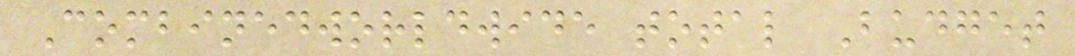Combinedworldwide total Budget
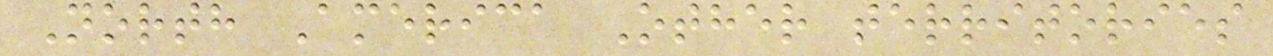North America Other territories
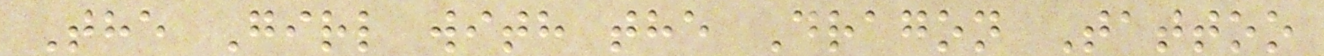The Girl with the Dragon Tattoo
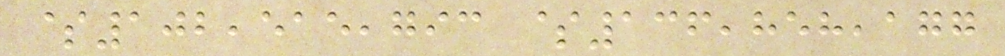$102,515,793 $136,858,177
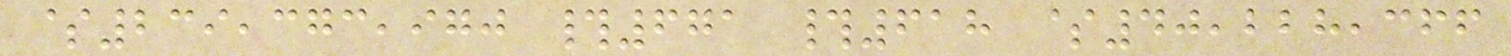$239,373,970 #671 #618 $40,228,366
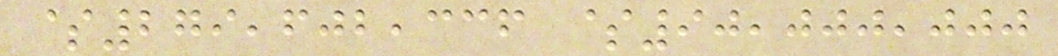$279,602,336 $90,000,000
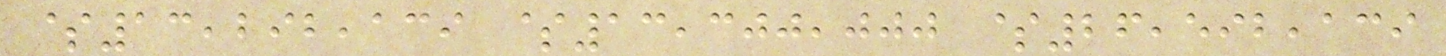$13,292,139 $13,300,000 $26,592,139
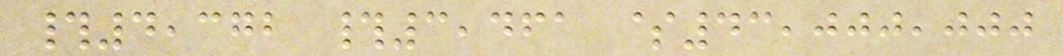#4,372 #3,461 $43,000,000
